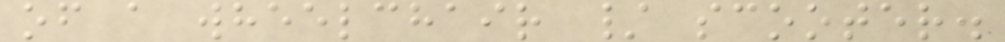of a wheelchair / scooter.
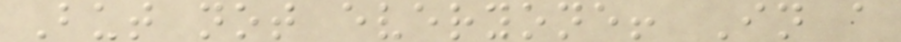But not everyone! In a
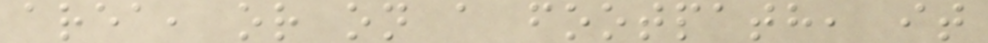area, or on a footpath, it
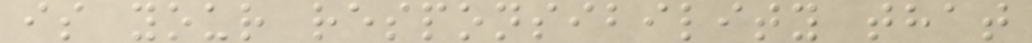is your responsibility that
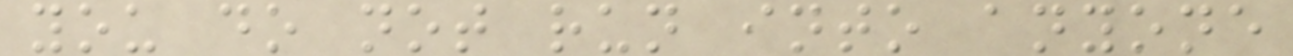you do not run into anyone
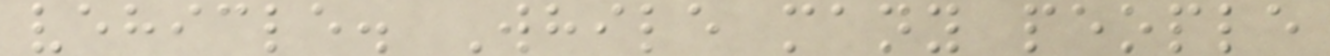vehicle. While many people
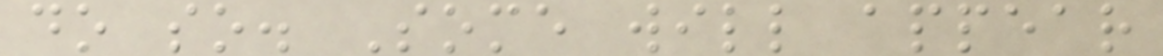do so. Some will appear
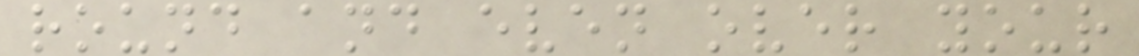round and even over your
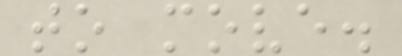to move.
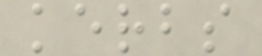kerbs
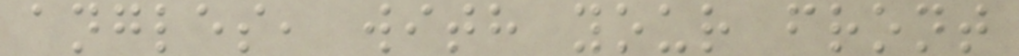angles, with your front
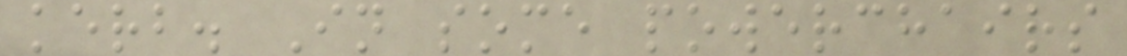kerb. In some powerchairs
